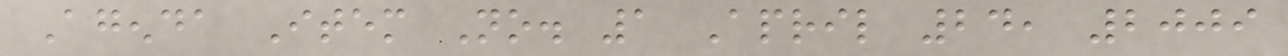Agenda Item No. 1 April 24, 2009
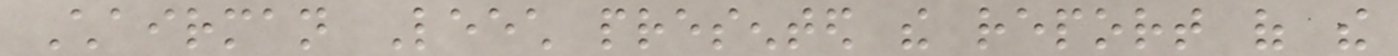Chairman Leech presented the report of the
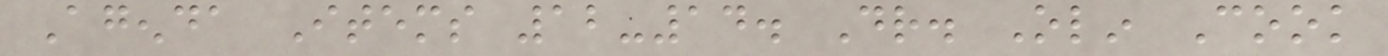Agenda Items 12-14. Dr. Olin Cook
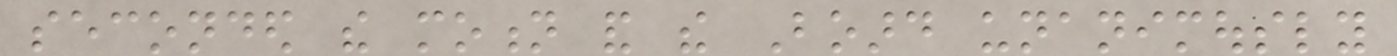seconded the motion and the Board unanimously
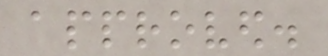approved.
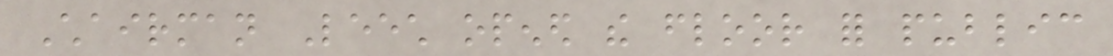Chairman Leech opened the floor for public
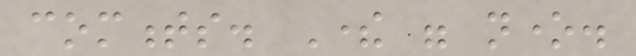comments. There were none.
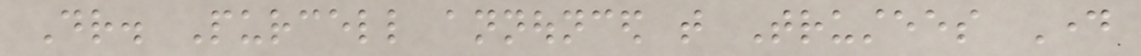Dr. Purcell announced that Trustees Day
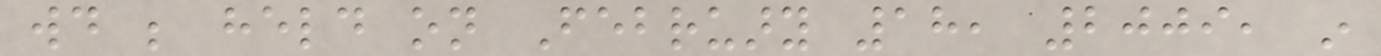would be held on February 18, 2009, in
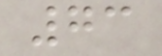73
